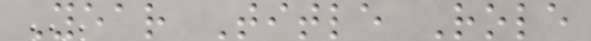Year Title Role
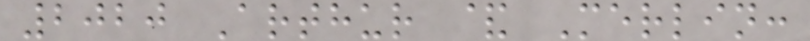2020 Arthur & Merlin:
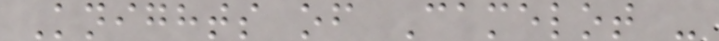Knights of Camelot -
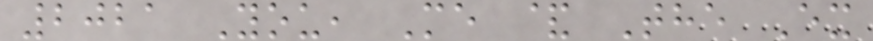2021 You, Me & The Ex
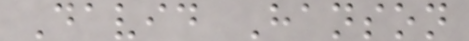David Hanson
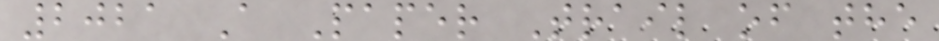2021 A Paper Trail of the
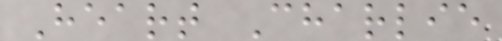Heart Charlie
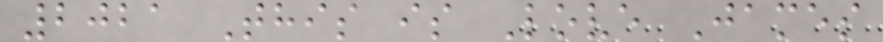2021 This is Love James
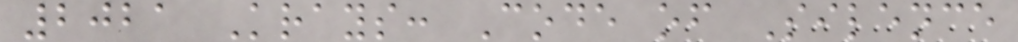2021 Krays: Code of Silence
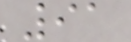91
